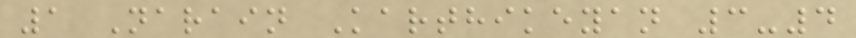1 Narain Karthikeyan 3-4
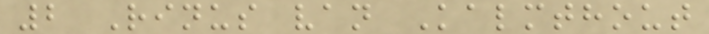2 Rinus van Kalmthout
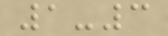1-3
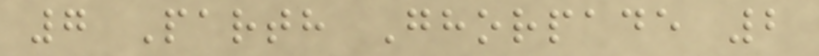7 Parth Ghorpade 2
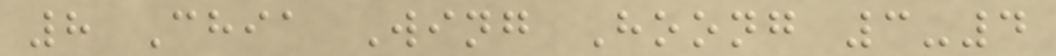8 Chia Wing Hoong 3-4
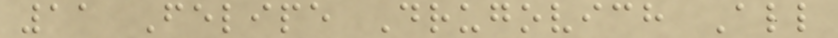11 Felipe Drugovich All
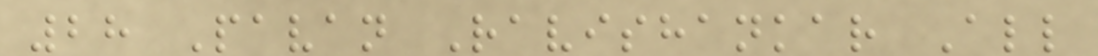28 Pavan Ravishankar All
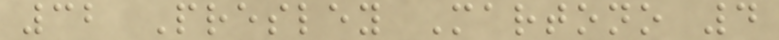32 Presley Martono 4
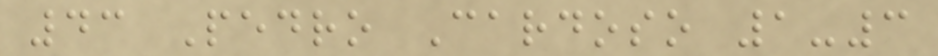43 Pedro Cardoso 1-3
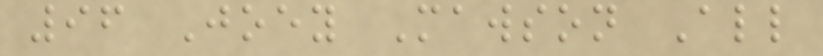96 Joey Mawson All
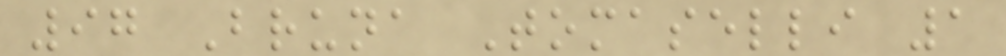97 Bruna Tomaselli 1
